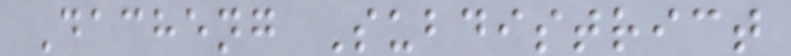Dacheng Subdistrict
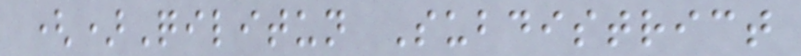()Qilitun Subdistrict
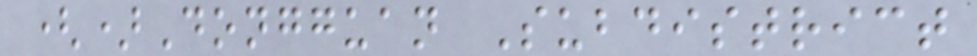()Dongguan Subdistrict
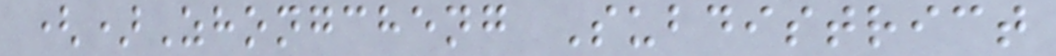()Zhongcheng Subdistrict
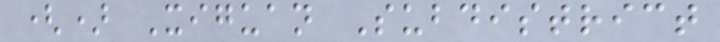() Xiguan Subdistrict
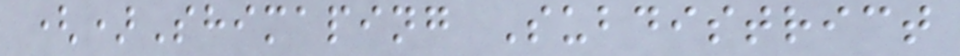()Shimaping Subdistrict
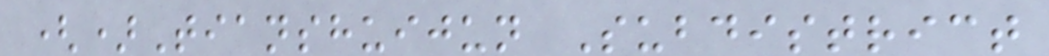()Tianshuijun Subdistrict
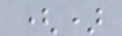()
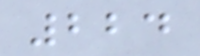224
